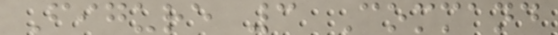Figure 3 Command
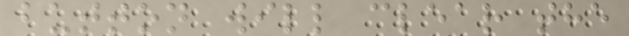button will clear the
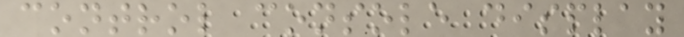control console display
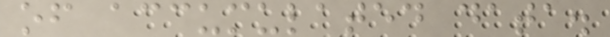of accumulated data.
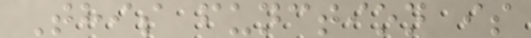This function is
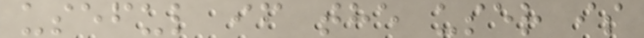useful if the user is
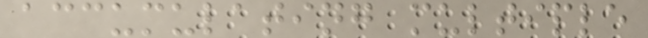accumulating multiple
